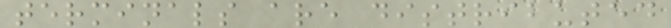terminals are distributed
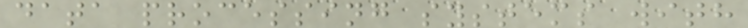data processing systems with
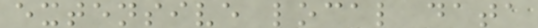extensive local data
